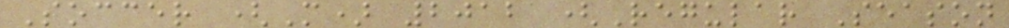Soccer (M) 2012 (Regular Season
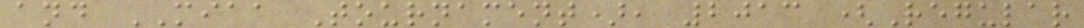and MIAA Tournament), 2013 (Regular
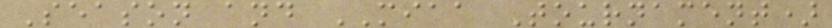Season and MIAA Tournament)
